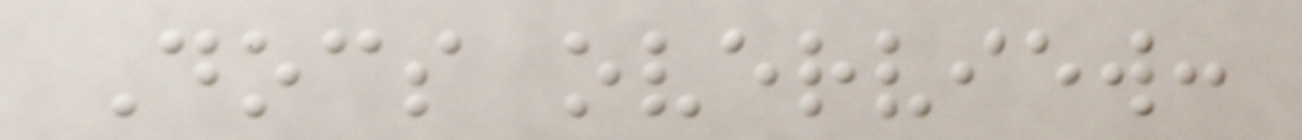Docs overview:
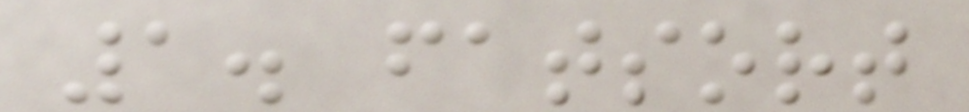1. fatsort
